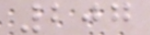207
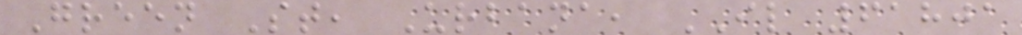Green St, Urbana, IL 61801
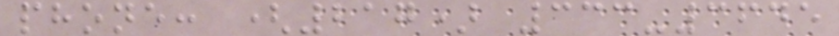phone: (217) 333-3645
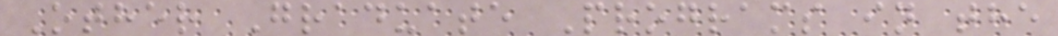Other Graduate Programs in the
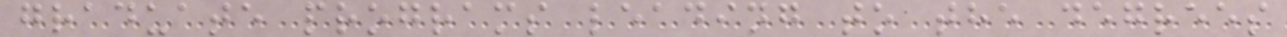graduate programs leading to the degrees
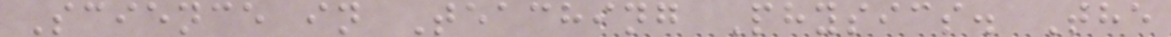Science in Teaching Physics. The
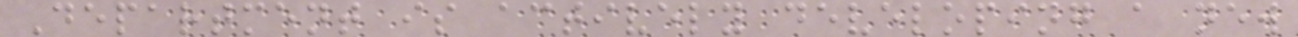Department is actively developing a new
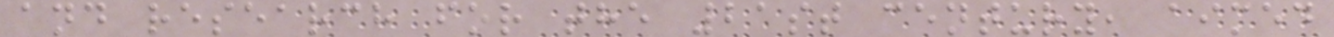and research for the 21st century, aimed
